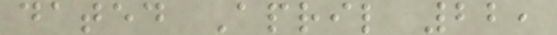dated April 22,
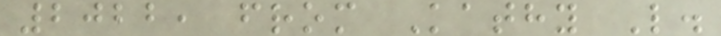2022, from Kathy L.
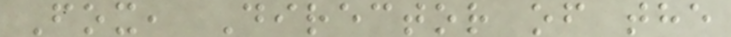Fox, Director of the
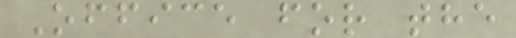Office for the
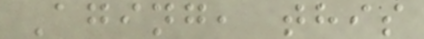Aging, this
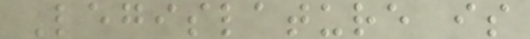Legislature is
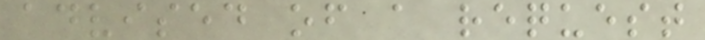advised of a request
